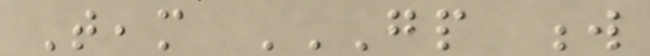Team GP W
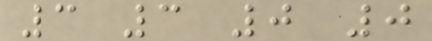3 3 0 0
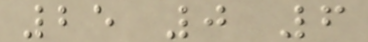25 0 6
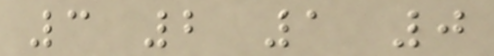3 2 1 0
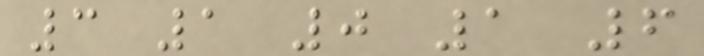3 1 0 1 6
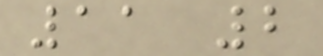11 2
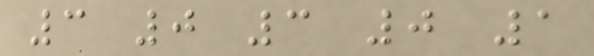3 0 3 0 1
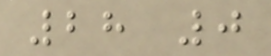28 0
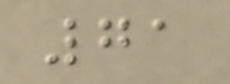71
